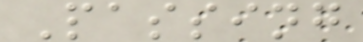Passing
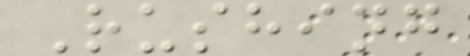Rushing
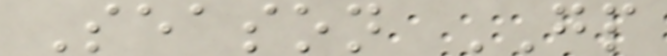Season GP
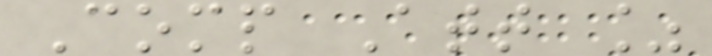Comp Att %
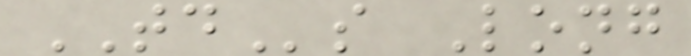TDs Long
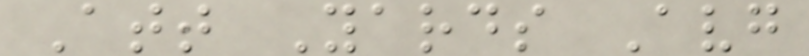Att Yards Avg
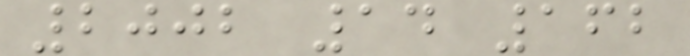2002 14 162
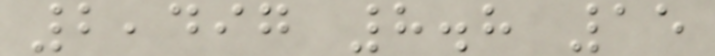2,497 8.8 15
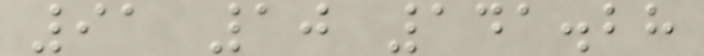91 10 141.28
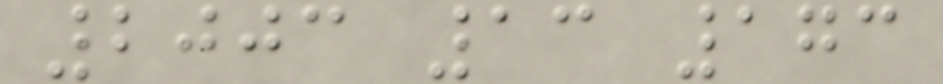2003 13 173
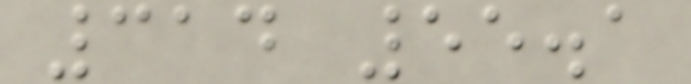314 55.1
